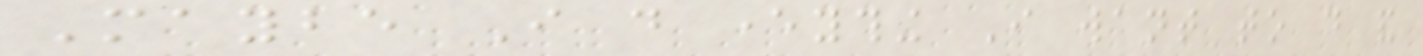Maybe I do everything I want to do and
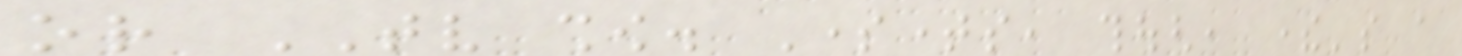or TV show. Sometimes, though, there's a
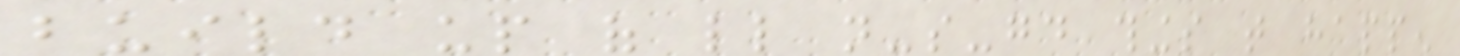build up of little not-so-good things that happen
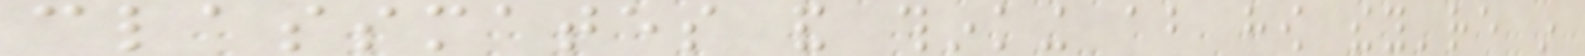classmates and thinking about how they're in
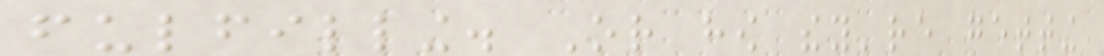fulfilling. Or how they're getting
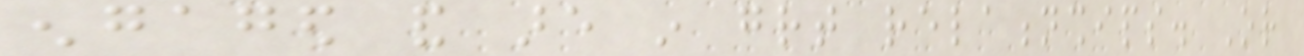engaged and are in great relationships. Or
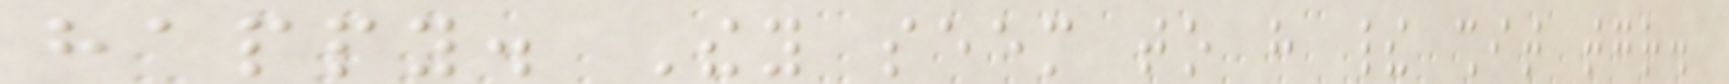happy. They seem to have their shit together.
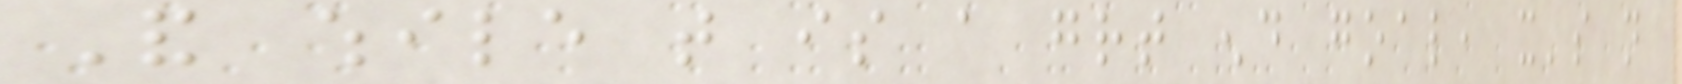And while that is a great end goal, it's not
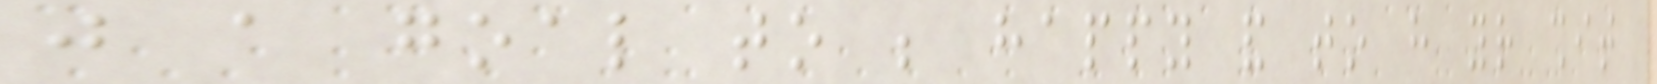just a goal to be happy and to have your shit
